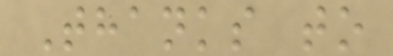Thanks to
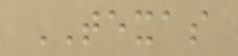TEXAS
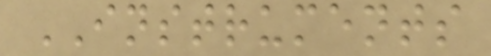INSTRUMENTS
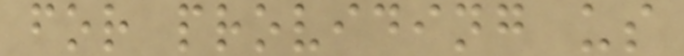for providing us
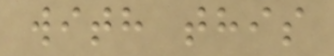with this
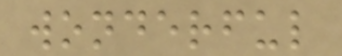wonderful
